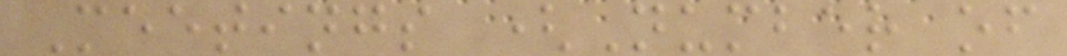Meetings (Number of
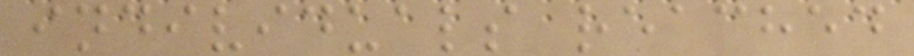individuals reached
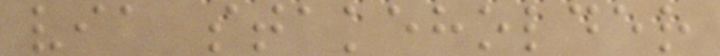via stakeholder
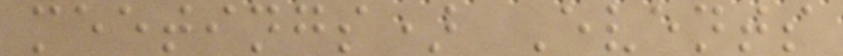meetings) Events
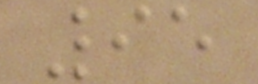95
